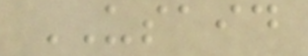USAID
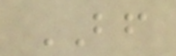BF
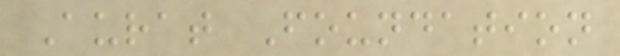Aurat Foundation
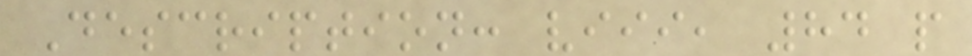Description: viii, 84 p
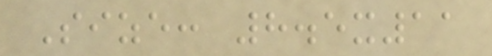Size: 8.5x11
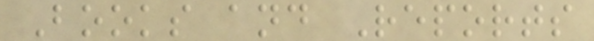Books and Reports
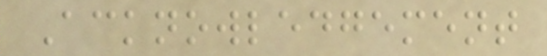Acknowledgement
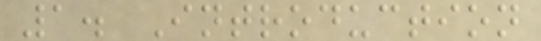1. Introduction
